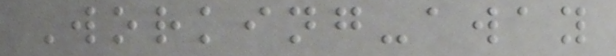Working-away
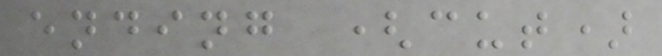ending (cut)
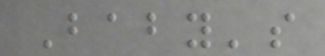Baby's
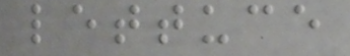lettuce
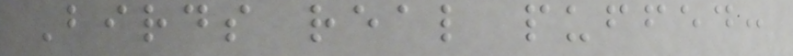Birds real puffed:
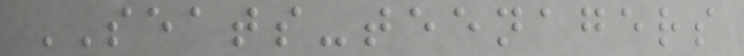SEATS-teenagers
